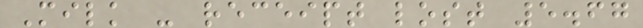Milk - receipt lost 5.67
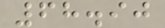68.90
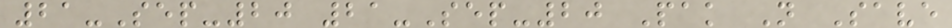21-Sep-20 21-Sep-20 Pak N Save
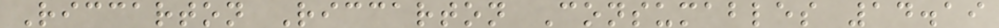Riccarton Riccarton Consumables 14.19
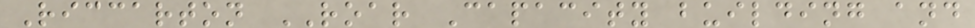Riccarton ROAR Capacity building and
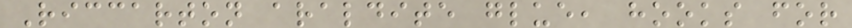Riccarton araldite glue, hooks for
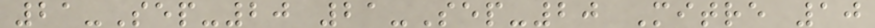21-Sep-20 21-Sep-20 Mitre 10
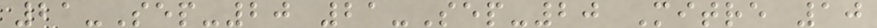21-Sep-20 21-Sep-20 Mitre 10
